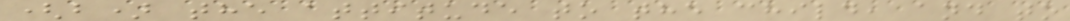(b) the attitude to the child, and to
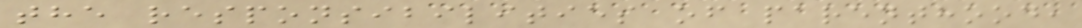the responsibilities of parenthood,
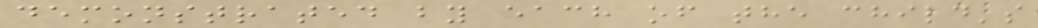demonstrated by each of the child's
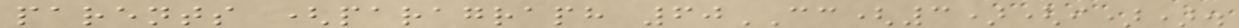parents (paragraph 60CC(3)(i)).
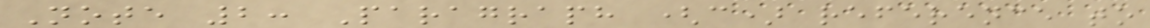Note 2: Paragraph (c) reference to
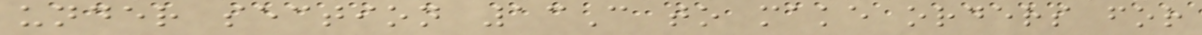under section 13C to make orders for
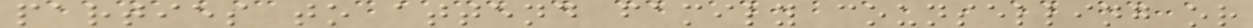parties to attend family counselling or
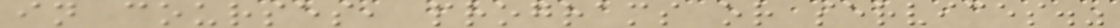in courses, programs or services."
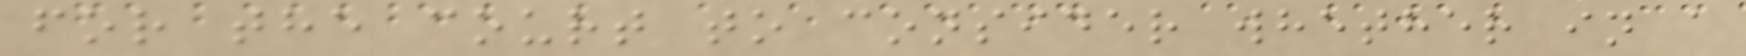for the court to consider whether in a
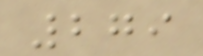279
